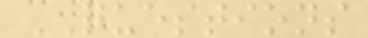QUESTIONS
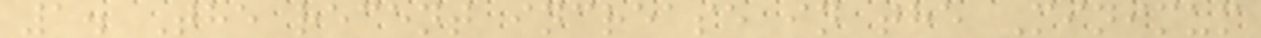1. The recent increase in the Minimum
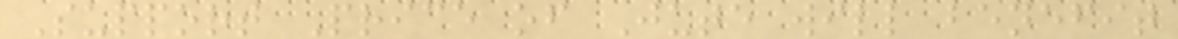Support Price of Jute will benefit
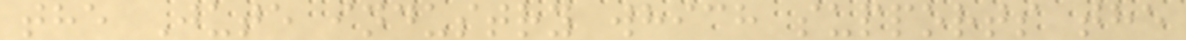the Jute industry which supports the
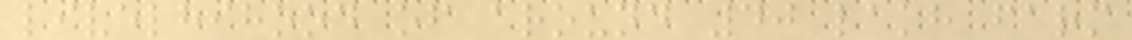livelhihood of around 40 lakh farm
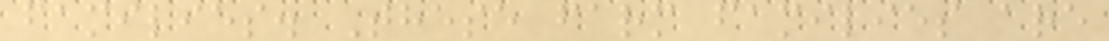families. These farm families are
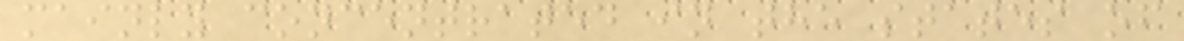mainly concentrated in the states of
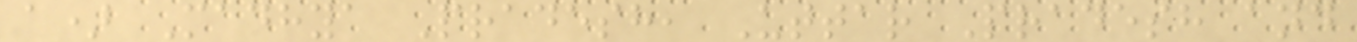a) Madhya Pradesh, Uttar Pradesh and
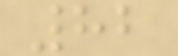82
